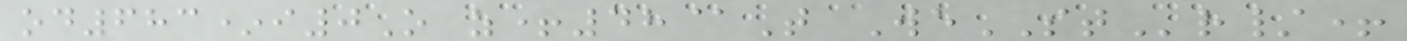od683*i0O z+48@T WeSTr/+
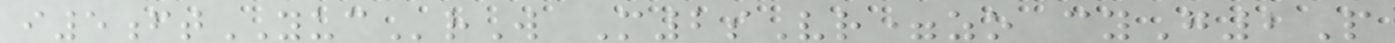i5ftYUCrW M2sVr=zo cyG2P
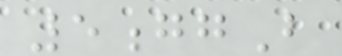5ggB
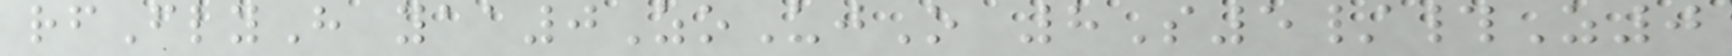rfFlyH yaa0ZoUjO 8S5/#Z0
